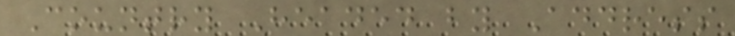Country Headed by Address
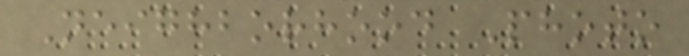Neighborhood Photo
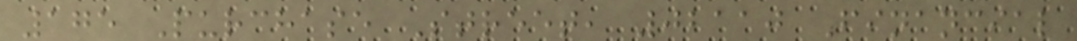175 Purchase Street, 02110 Financial
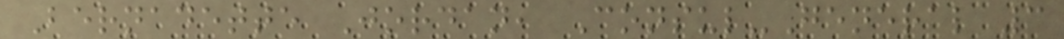Bernadette Jordan, Consul-General 3
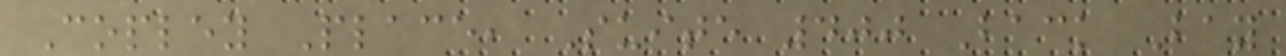Copley Place, Suite 400 Back Bay
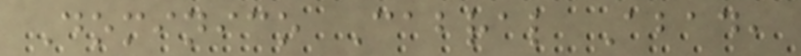Dominico Cabral Abad,
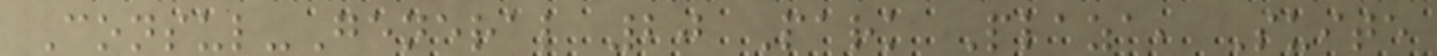Consul-General 20 Park Plaza, Suite
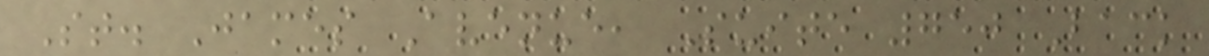St. James Avenue, Suite 750 Back
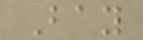Bay
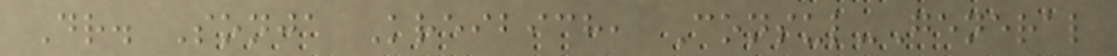Dr. Sonja Kreibich, Consul-General
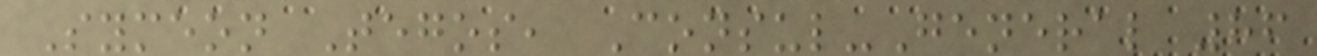Symeon Tegos, Consul-General 86
